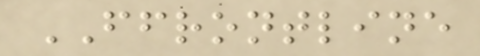FFRONTLINE
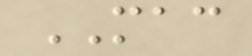MAC
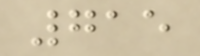715
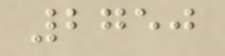2750
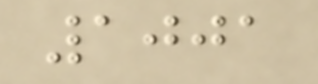1001
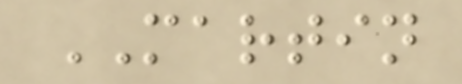MARTIN
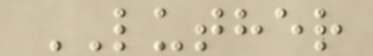LUTHER
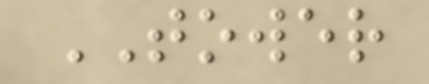TOWER
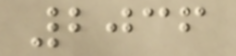2036
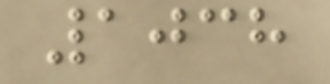1038
